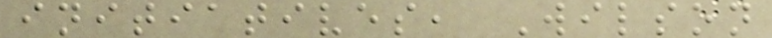initiatives, Wilson
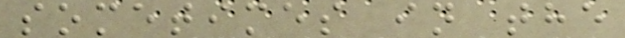sometimes in the
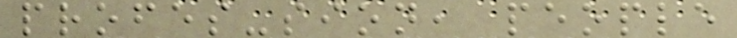profes-sion, people
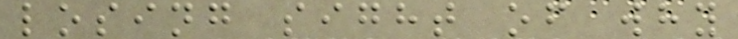losing sight of why
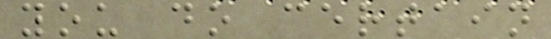you do certain
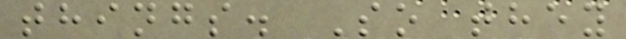things. So they
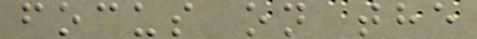focus on the
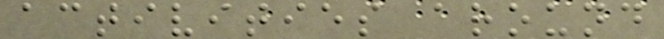activities around
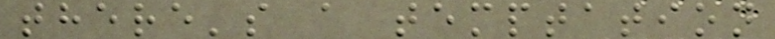there's a temptation
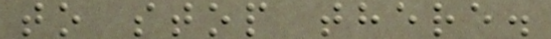to stop there.
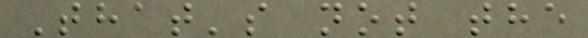That's not the
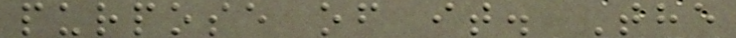purpose of it. The
